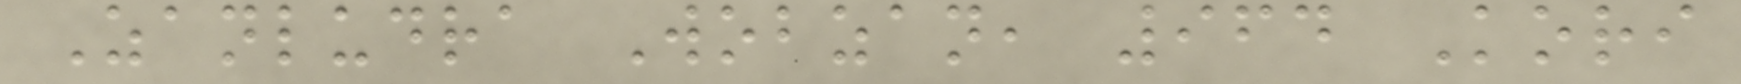Zanludra Wobzan, 964 Kori
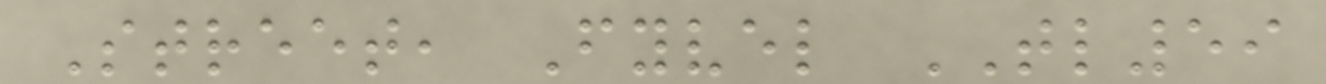Street, Fyvel TL59
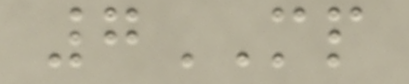7MP
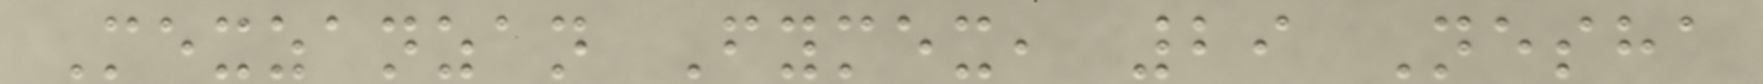Mexzanzan Fymex, 29 Nesha
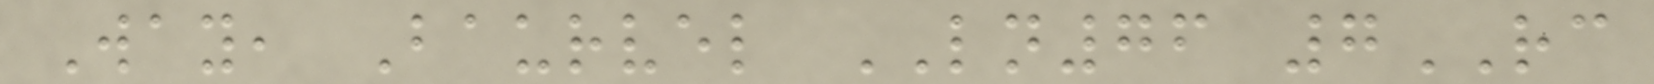Way, Baurvel LN76 7RC
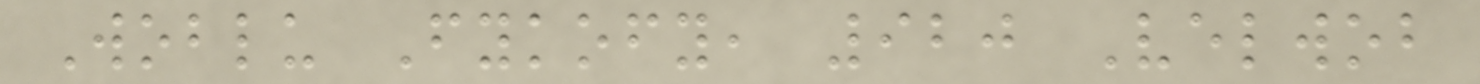Woblu Fykofy, 920 Velwob
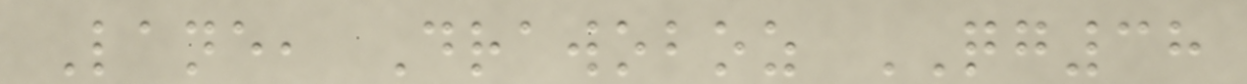Lane, Drawoboz QG38
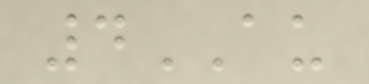4AU
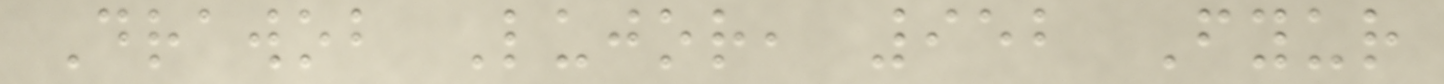Drawob Lujor, 952 Fyur
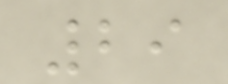29
